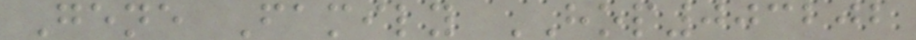Gene Family HOP003202
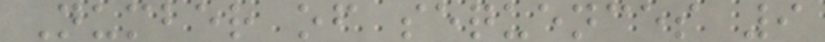Number of sequences 9
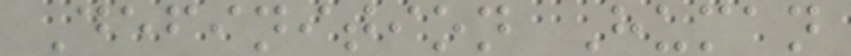Definition Human
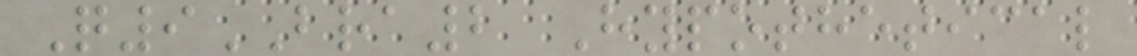Q9BRA2 Hypothetical
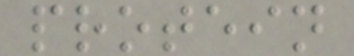protein
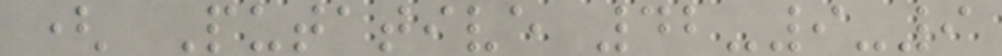( Putative 42-9-9
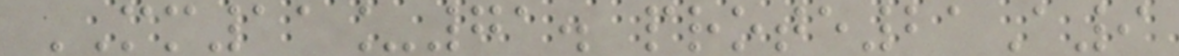MM11_71. prote21A9
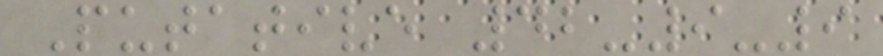Putative 42-9-9
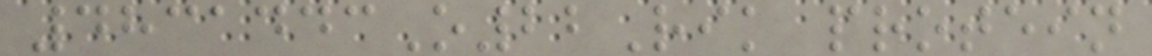4831443O22Rik protein
